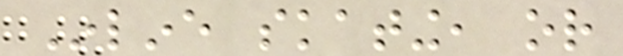Inline skating, or
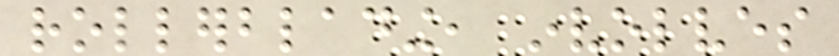rollerblading, involves
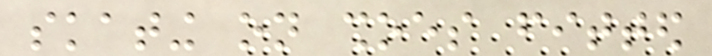skating on shoes fitted
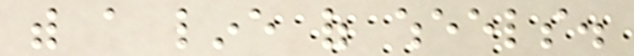with a line of wheels.
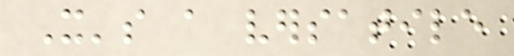It's a versatile
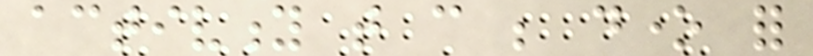activity that can be done for
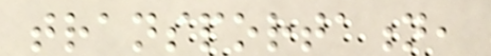transportation,
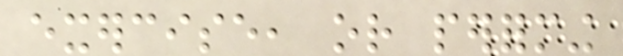exercise, or performing
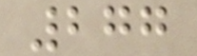277
